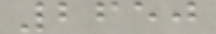2650
